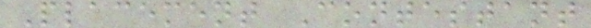Placement Contestant
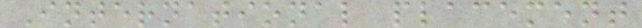International placement
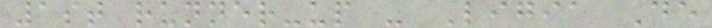1st runner-up - Ligia De
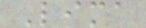Lima
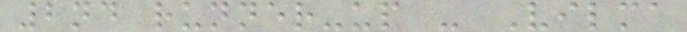2nd runner-up - Vilma
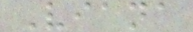Viana
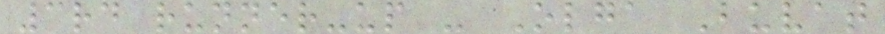3rd runner-up - Olga Buvat
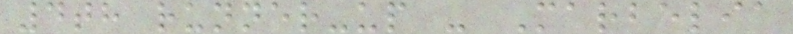4th runner-up - Marbelia
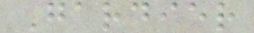Gardier
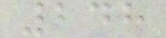248
